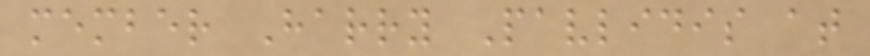member Harry Pavlidis at
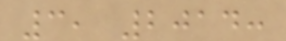3, 2014:
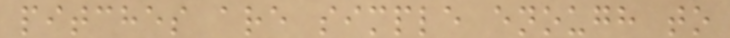pitches are simple enough to
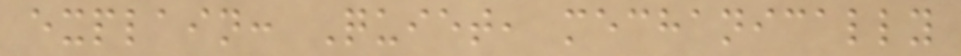explain: Quiet, mechanically
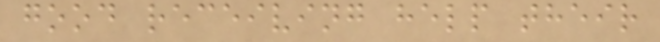good receiving help their
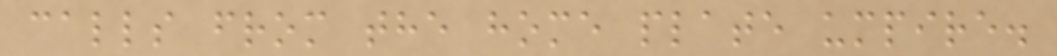calls from the home plate umpire.
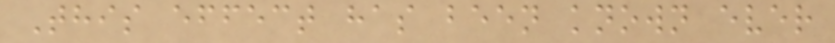This effect has been known ever
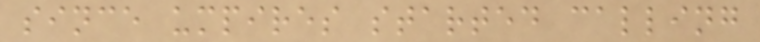since umpires started calling
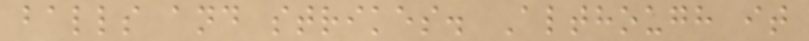balls and strikes. Although it
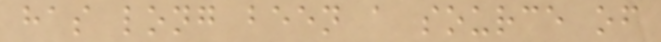has long been a source of
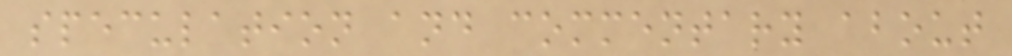speculation and commentary about
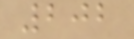202
